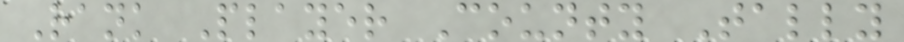Rank Player County Tally
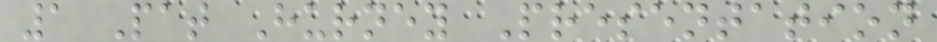1 Pat Hurney Presentation
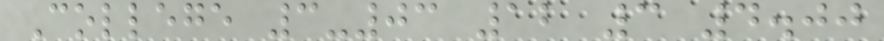College 3-03 12 3 4.00
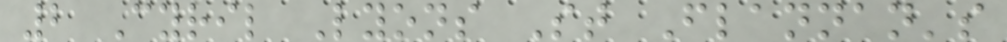2 Cyril Lyons St Flannan's
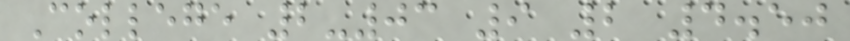College 2-03 9 2 4.50
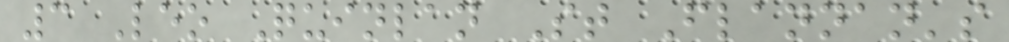3 Leo Quinlan St Flannan's
